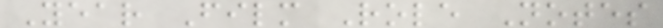Year Film Role Notes
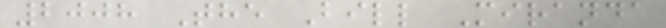2008 The Bill Miranda
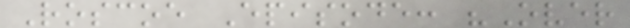Roscoe Episode: "Over
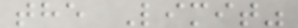the Limit"
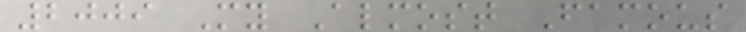2009 My Almost Famous
